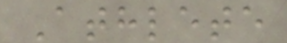Athlete
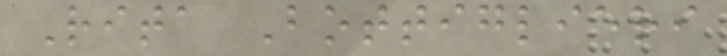Rita Bottiglieri
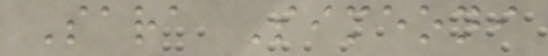Sara Simeoni
